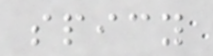spicy
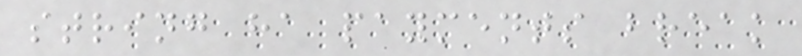string ha payments break
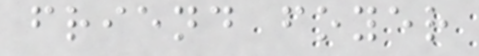friend foyer
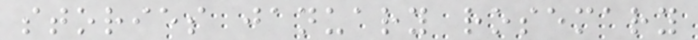stories january rosemary
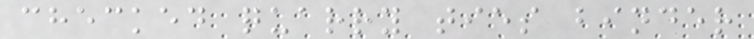checked quarry ties binder
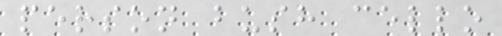person bush cello
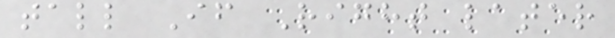tall If Right later
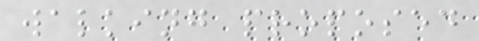walking proposed
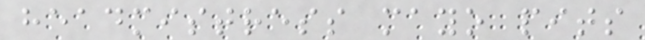headmistress mayo pits
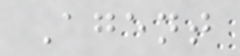Agent
